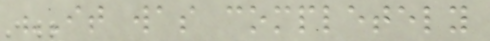"It was completely
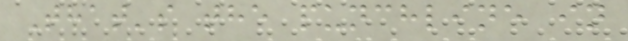That's the punchline in
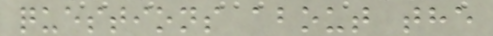questions about the
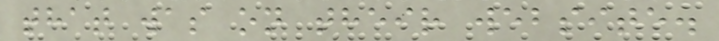that was on their website.
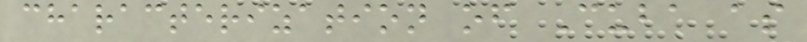characterization of Cuba as
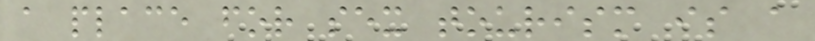a place for sex tourism is a
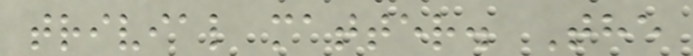trivial matter. The
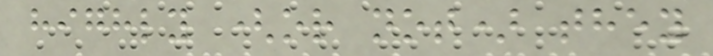highly (or not) they
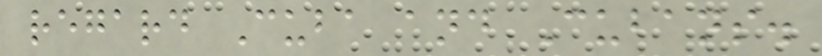regard Cuba and Cubans.
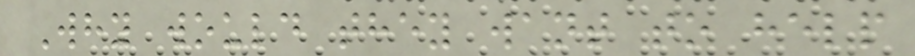Why would they want to help
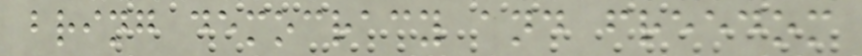bring democracy and freedom
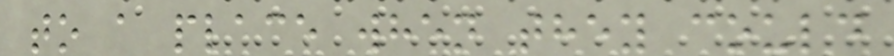to a place when they could
